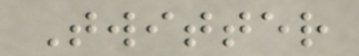Twitter
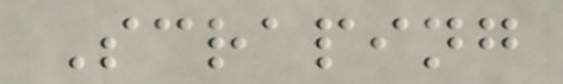Scraping
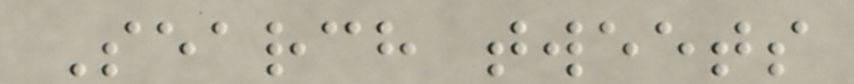Search tweets
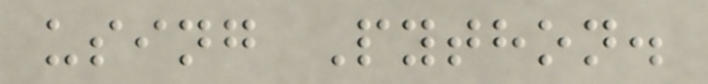using Python.
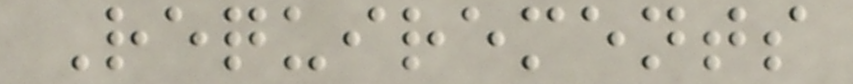Requirements
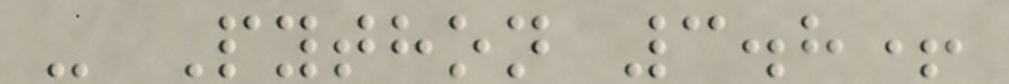- Python 3.8+
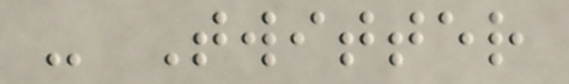- Twitter
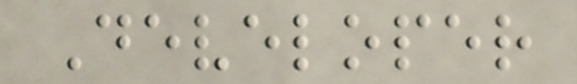Developer
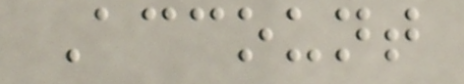Account
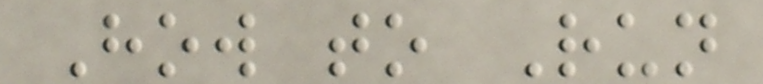How to Run
